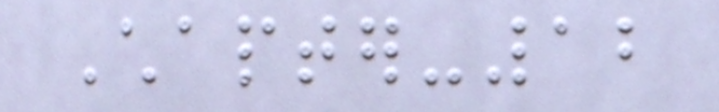Chapter-12
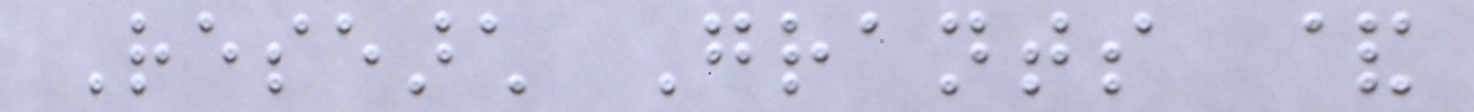Research Grants &
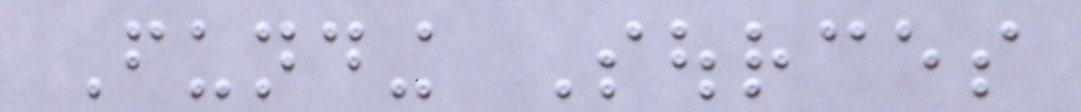Funding Sources
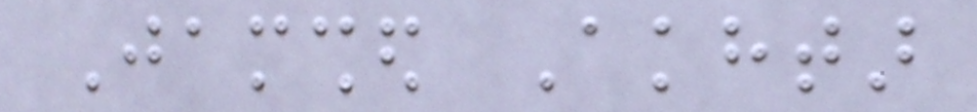Jamshed Akhtar
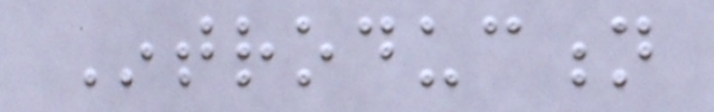Introduction
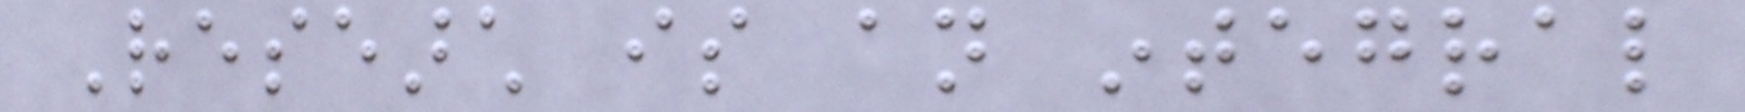Research is an integral
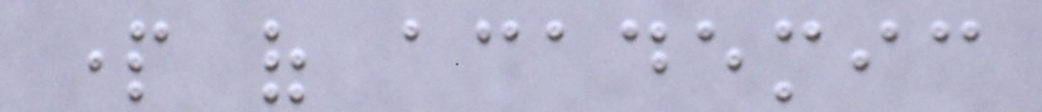part of academic
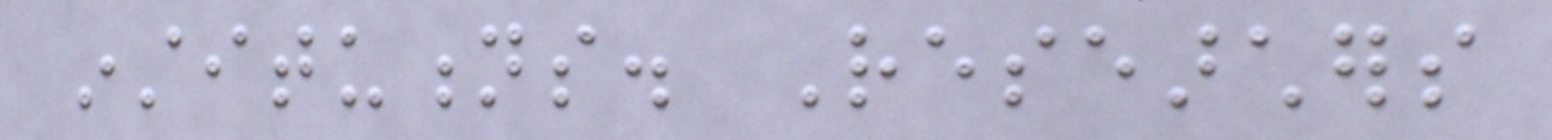institutions. Researchers
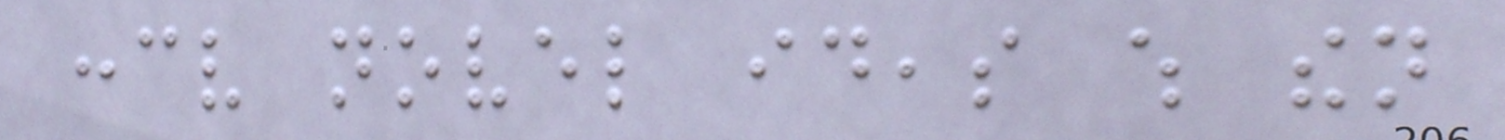conceive novel ideas which then
